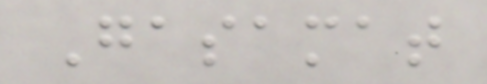Gasamat
